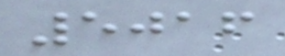5016
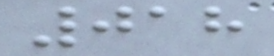018
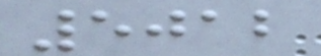5012
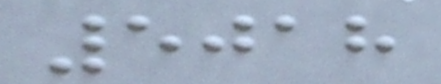5018
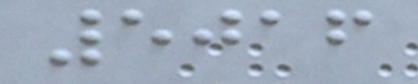5016
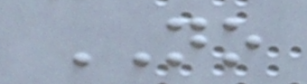NO
